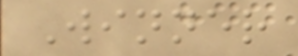Winner
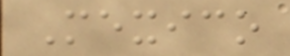Mexico
